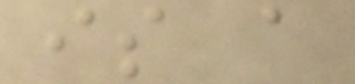is a
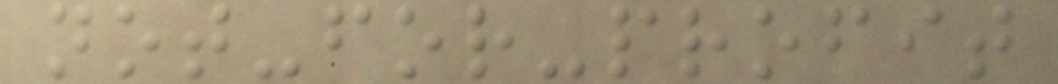not-for-profit
